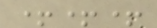+++
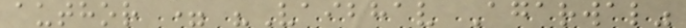author = "Vaibhav Agarwal"
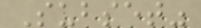Subset"
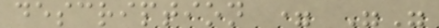description = ""
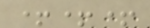+++
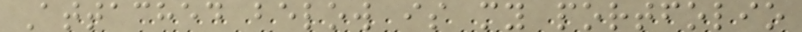Attached below is my portfolio
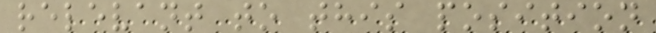relevant to this position
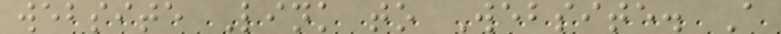website Link to Website. A
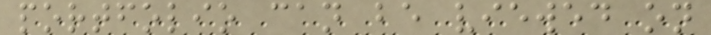portfolio can be viewed on
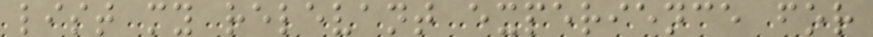list my relevant experience for
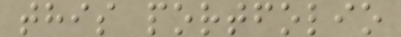this portfolio
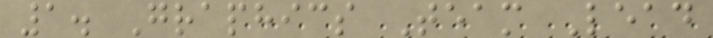1. Graphics Team Lead
